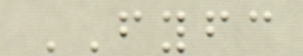FYFC
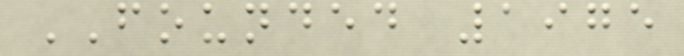FOUNDED 1975
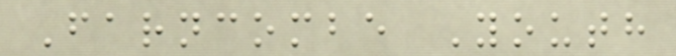Farncombe Youth
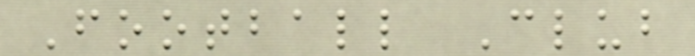Football Club
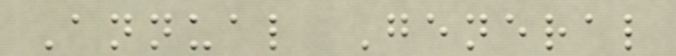Annual General
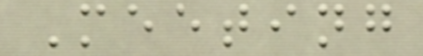Meeting
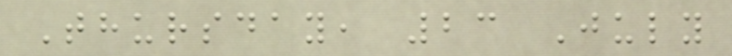Thursday, 23 July
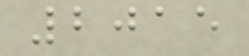2015
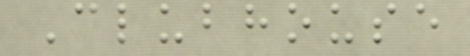Clubhouse
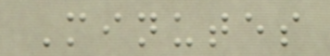Minutes
